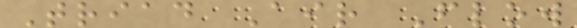Triad Air Flow
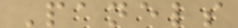Panels
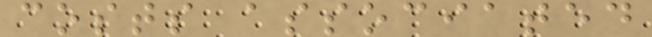costs associated
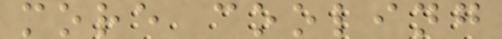more cooling
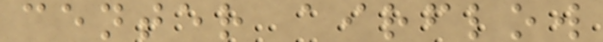center airflow
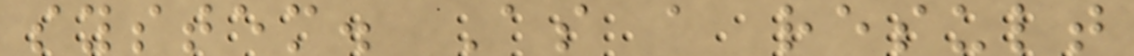system. As a result
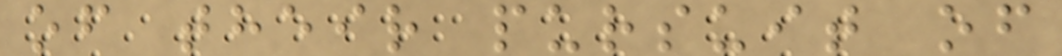of their pursuit of
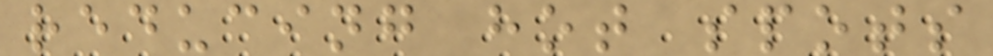reducing hot spots
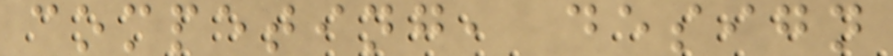competing, design
